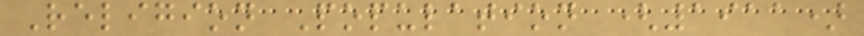Religion Population (1911)
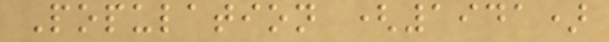Population (1941)
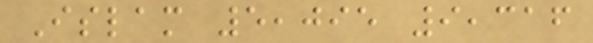Islam 5,095 9,316
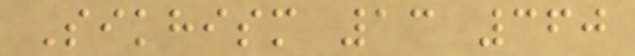Sikhism 13 360
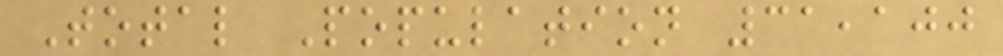Total Population 31,100
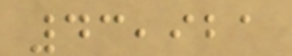43,921
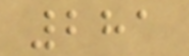281
